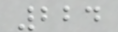224
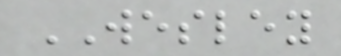WESLEY
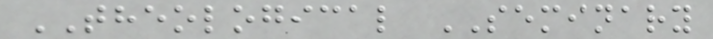THEOLOGICAL SEMINARY
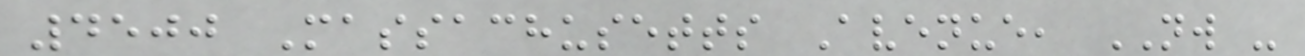4500 Massachusetts Avenue, NW -
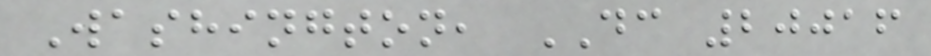Washington, DC 20016
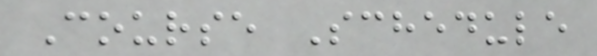Course Schedule
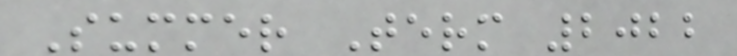Summer Term 2022
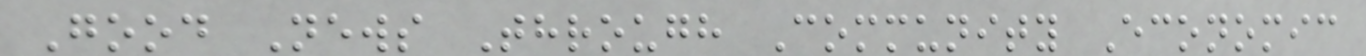Good News Through Community Economic
